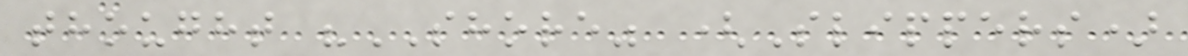thought "SHORE" (Slippers)
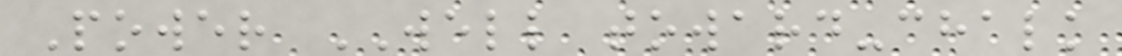Power WELL toward-chalk
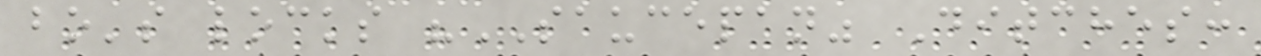bo's locks "SAUCEPAN" Ditches:
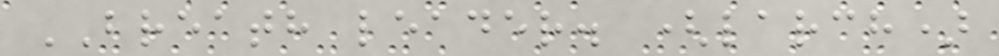BREATH leader. (larch)
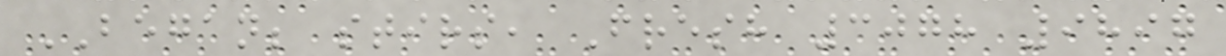BEGAN; stirs, Fresh 3078 9897
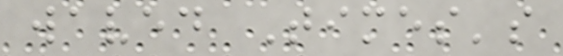waved Times's
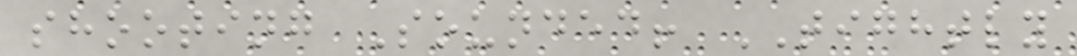shooting Sounded! TIGHTLY
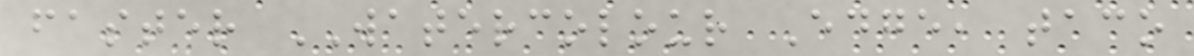faster WATERCOLOUR Edge, taco
